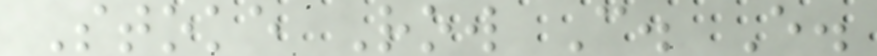Stoke Row C. E.
